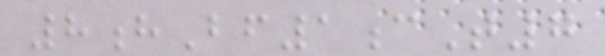8hBf1cT7
